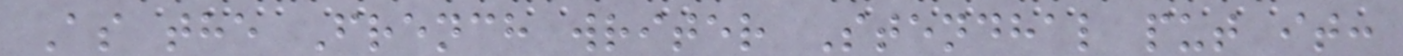As the French writer Stendhal put it:
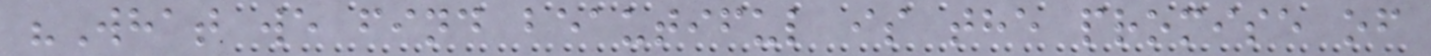"What we find beautiful is the promise of
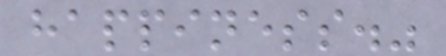happiness."
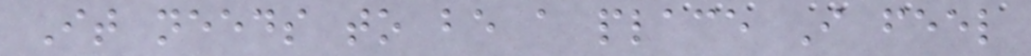It needs to be a place I feel
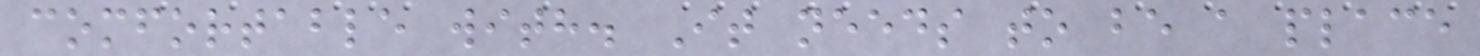comfortable with. It needs to be a place
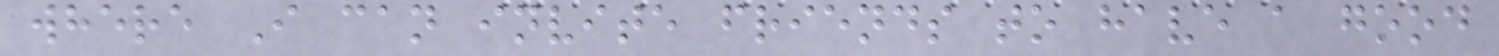where I can invite friends to have a good
